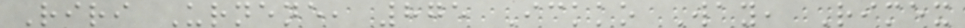Riri Urnene, 875 Ickko Way, Rimex
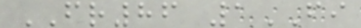FR86 1FI
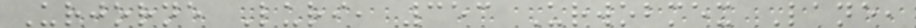Urjorne Luri, 353 Urwobmex Lane,
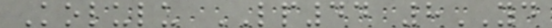Kolulu LP44 8YD
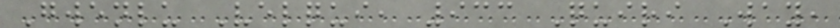Gwenlu Velqui, 933 Quiri Way,
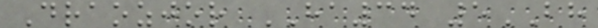Draozjor HA34 5BH
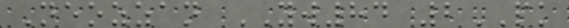Neozzan YW84 2PK
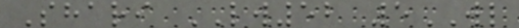Shari LW52 5WL
